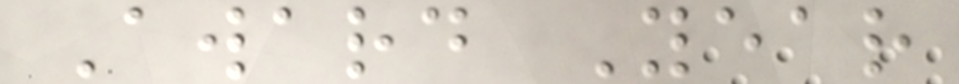Award Year
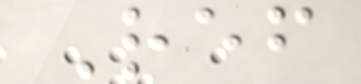Ref
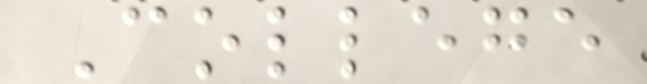College
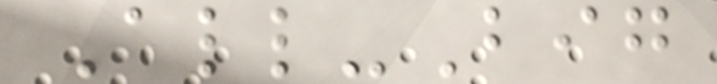All-Big
